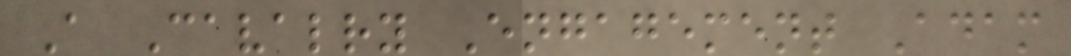A Cavalry Engagement Adam
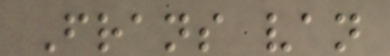Frans van
